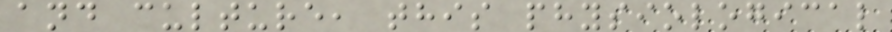and culture, this physiological
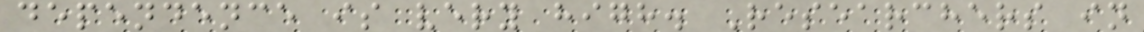dependence is very high. Researchers in
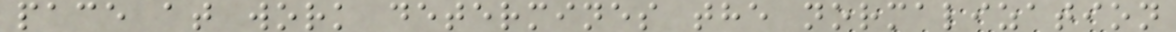pace at work determines the normalization
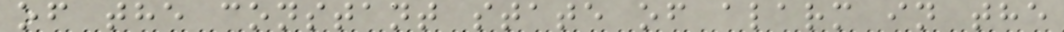of the constant state of alarm in the
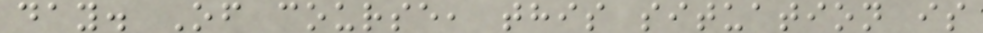day. Of course, this situation is
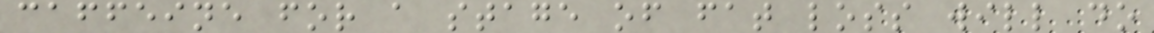caffeine for a stage of fat loss will do
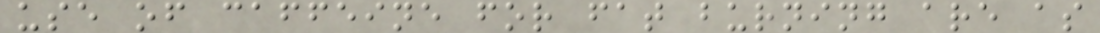use of caffeine for fat burning are as
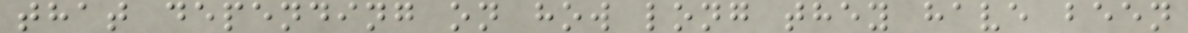that depending on how long they have been
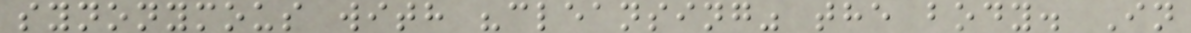synonymous with "cleansing" the body. In
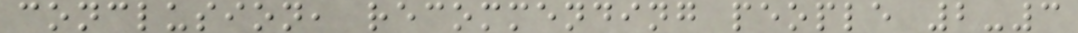conclusion, recommending people 2-3
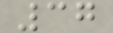37
